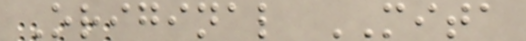Original MITA
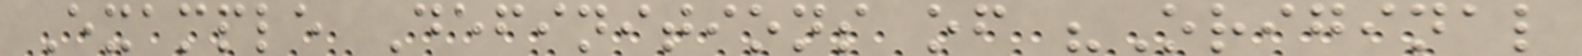Example Definitions of "Original
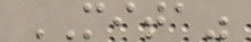MITA"
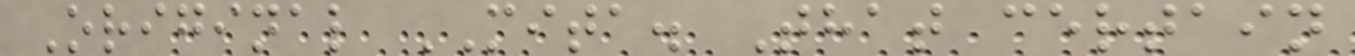Original MITA. That certain
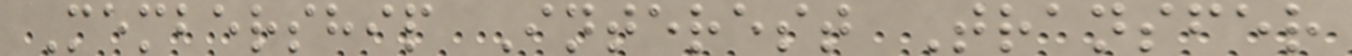Membership Interest Transfer
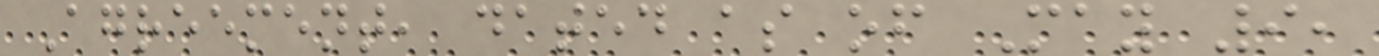Agreement, dated as of May 9,
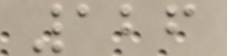126
